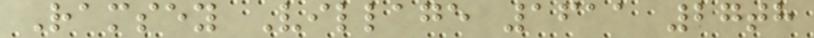Ramsey Village 1611 27th
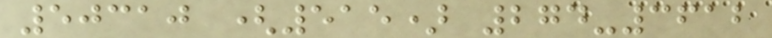50310 (515) 274-3612
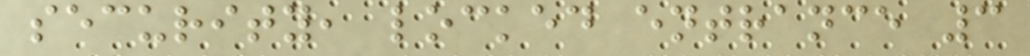security, locked entrance 3
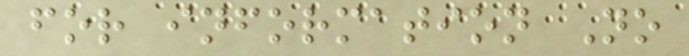for information No
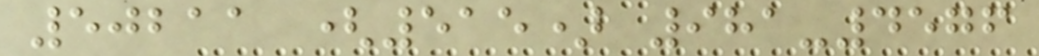50211 (515) 981-4576
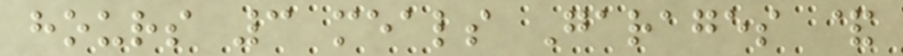hours 3 meals Garages &
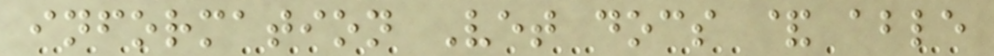information Vet docs & able
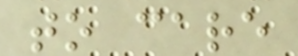to care
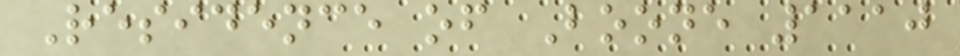Residence of Boone 1110
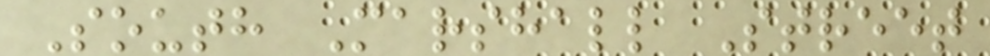South Marshall Street
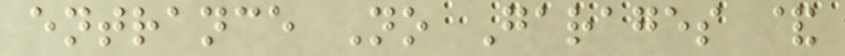entrance No Garages &
